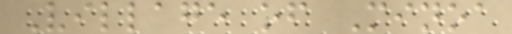Village of Minoa
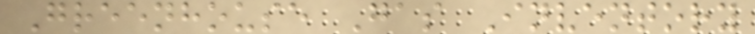Greenhouse Gas Inventory
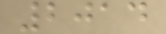2014
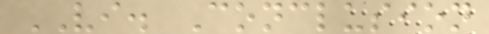VI. Conclusion
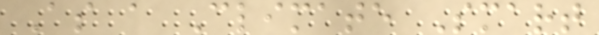As a Climate Smart
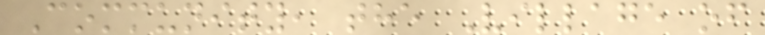Community, the Village of
